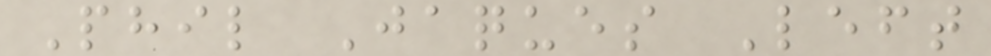Phil Jaques Left
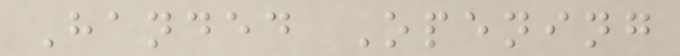Handed Opening
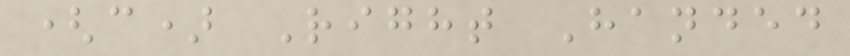(c) Right Handed
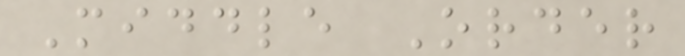Middle Order
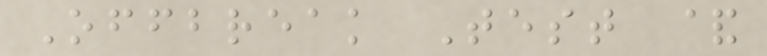Offbreak Test &
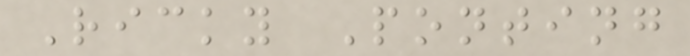Ricky Ponting
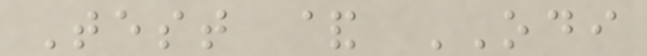Test & ODI
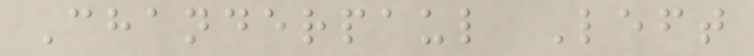Chanderpaul Left
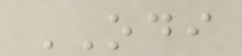ODI
